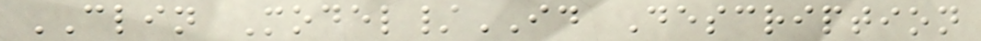CLIN Model/ID Description
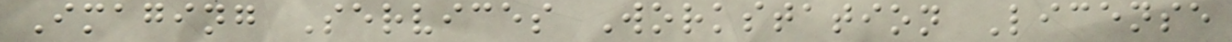Imaging Services Workstation License
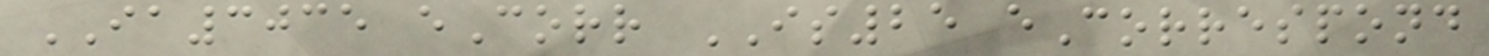IA3035 eCorr IS25 eCorrespond
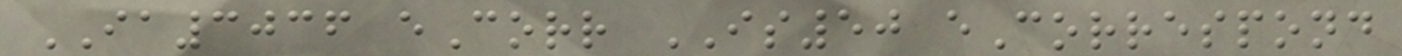IA3036 eCorr IS50 eCorrespond
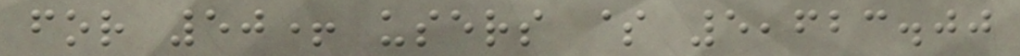for 50+ users $ 5,623.00
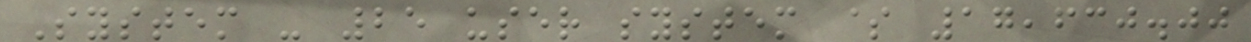System - 25 user system $ 17,630.00
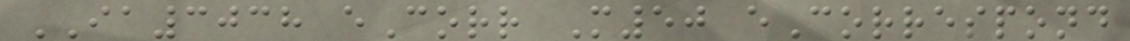IA3038 eCorr M50 eCorrespond
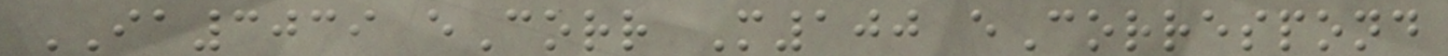IA3039 eCorr M100 eCorrespond
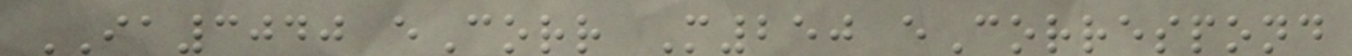IA3040 eCorr M250 eCorrespond
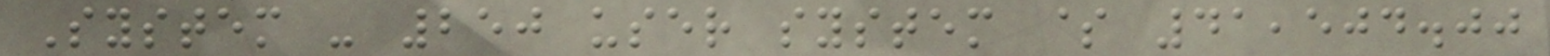System - 250 user system $ 41,504.00
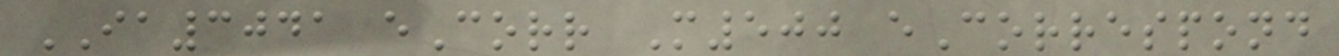IA3041 eCorr M500 eCorrespond
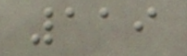119
